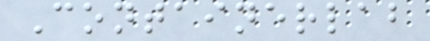Containerlab
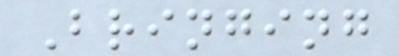Bringing
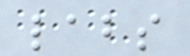labs
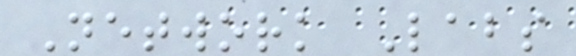Network Labs
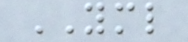YML
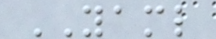YAML
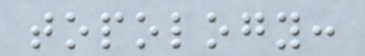topology:
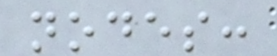nodes:
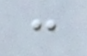:
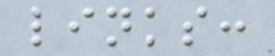links:
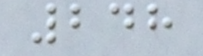248
